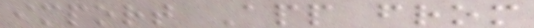import App from
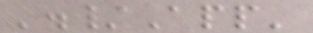'./App'
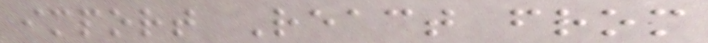import React from
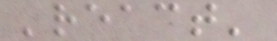'react'
